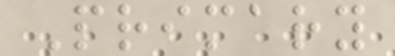Primary
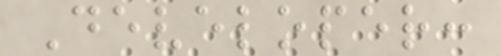Developer:
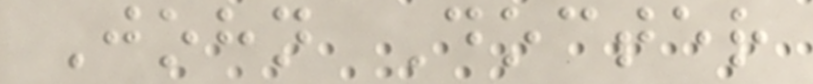John Docter
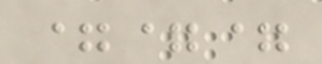===
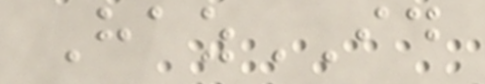HazID
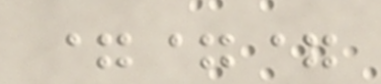===
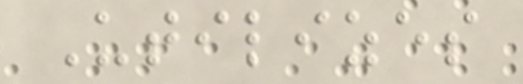Utilizes
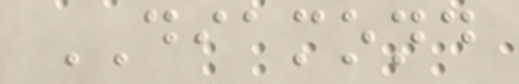DIAMOND
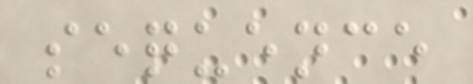sequence
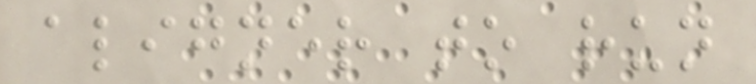aligner to run
